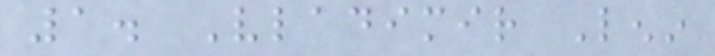1. Vladimir Lenin
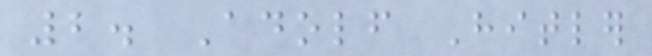2. Adolf Hitler
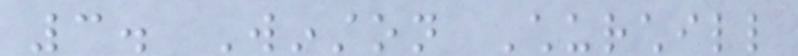3. Winston Churchill
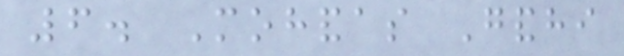6. Mohandas Gandhi
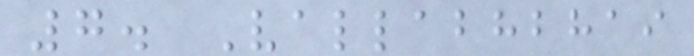7. Vallabhbhai
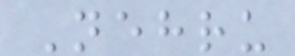Nehru
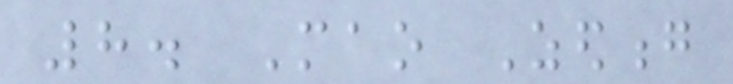8. Mao Zedong
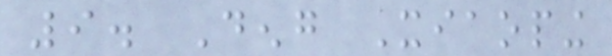9. Deng Xiaoping
